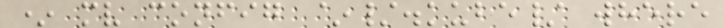* mv config ~/.kube/ where
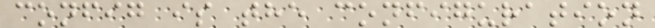config is the configuration
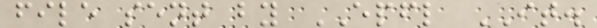file sent by EPFL IT.
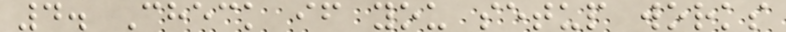4. Check if you setup works
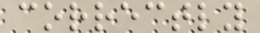correctly
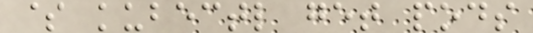$ kubectl get pods
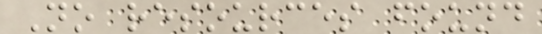No resources found
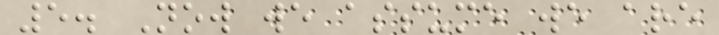5. Now we assume we are
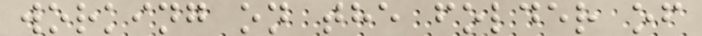working on the folder of
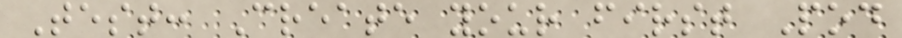Test: Create your first Pod
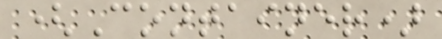(Container)
